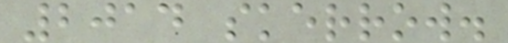2014 skerrow.
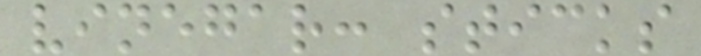vinegar: sticks
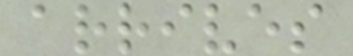arrives
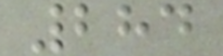284
